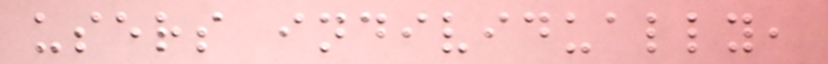users individually,
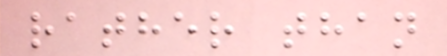rather than
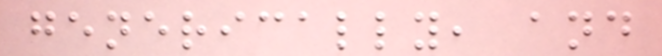generically, and
